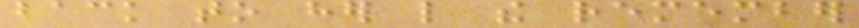back to her like the remember
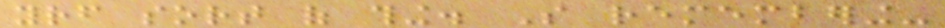yourself sort of thing. So remembering-
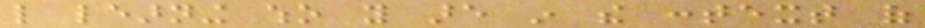like learning who you are in the context of
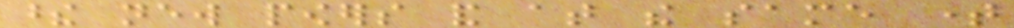these new powers and at the same time
